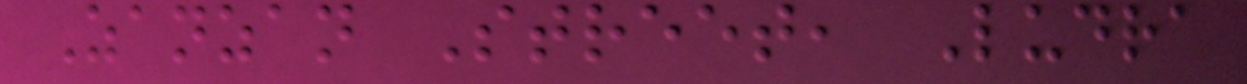Zanzan Street, Ludra
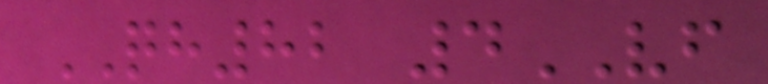QH82 4VF
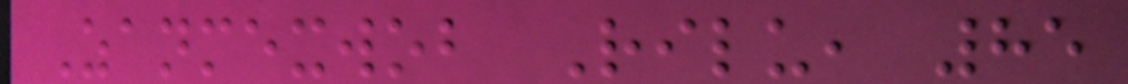Zanmexwob Rilu, 85
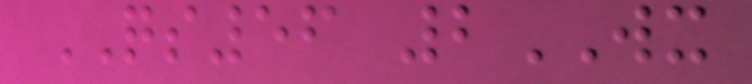QS56 2WX
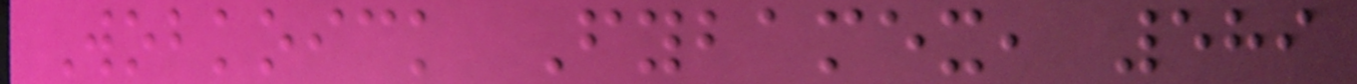Wobkoick Fybamex, 589
